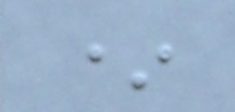*
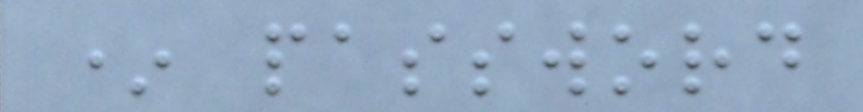* password
